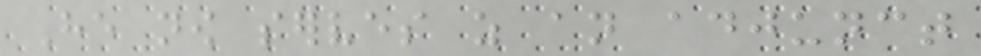He now serves as an adjunct
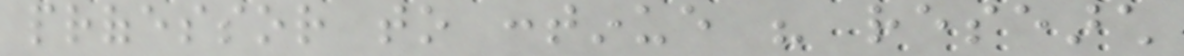professor to continue his research
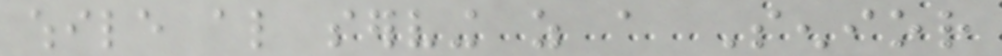while also serving as a Senior
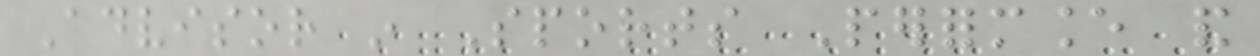Advisor in Sports Performance and
